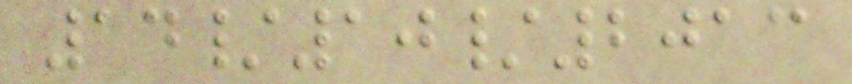14/10/2013
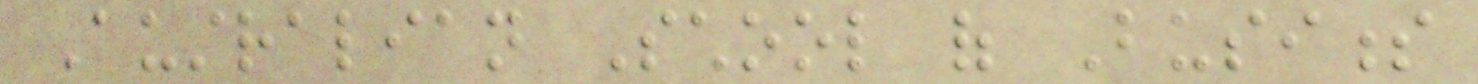Australian School of Business
